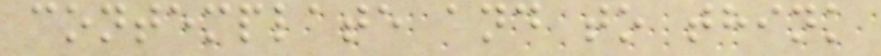contemplate and to think
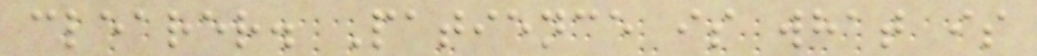clearer. Patience is what is
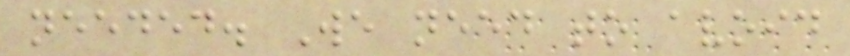needed. We need to avoid
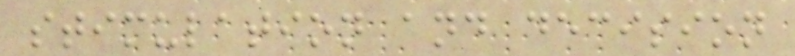stimulation and decision
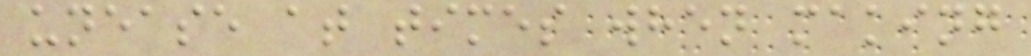unease at times when making
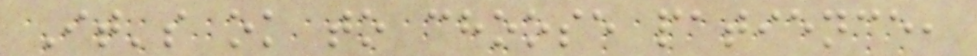It's ok to choose patience,
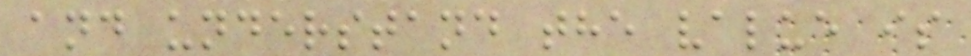and understand the value is
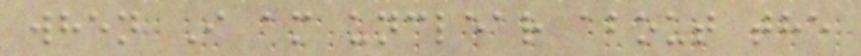when I am unclear about the
